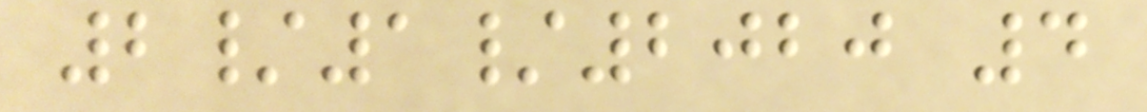2/1/2020 4
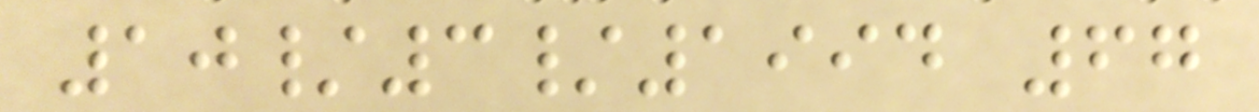10/3/1994 67
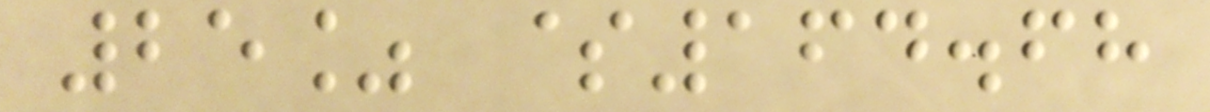25% $164.68
